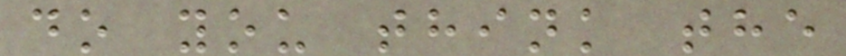do you think the
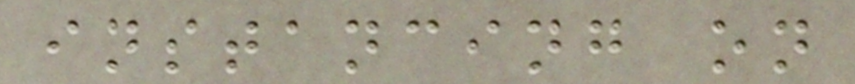instancing on
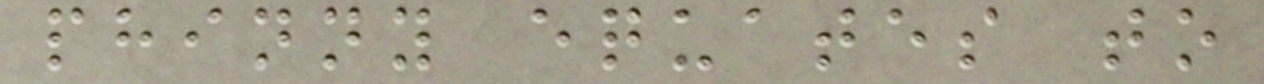phinny equates to
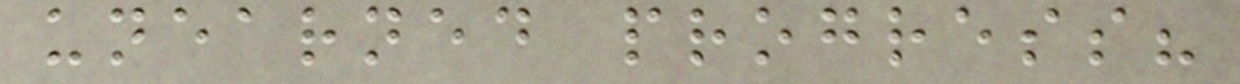unearned progress?
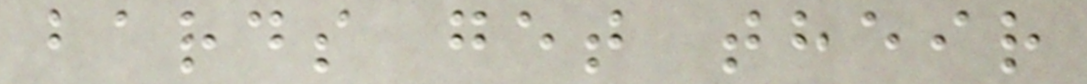bards get their
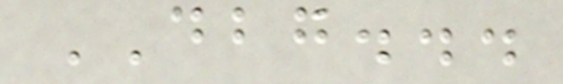DBG...
